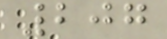207
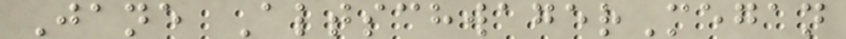Jane AltschwagerMegan
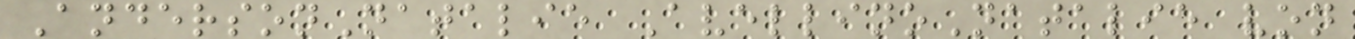AndersonNatalie AvellinoNatalie von
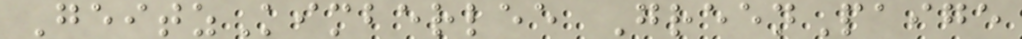GeitzKimberlee GreenPaige
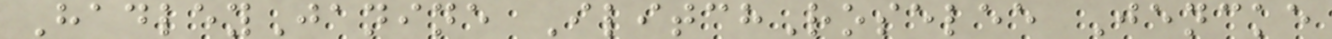HadleyJanine IlitchRoselee Jencke
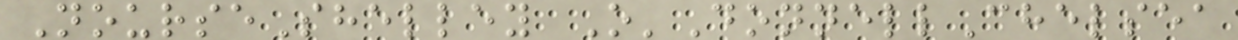NourseShelley O'DonnellChelsea
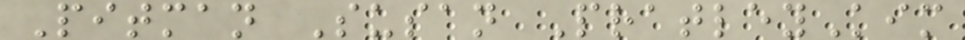Pitman Susan PratleyKim
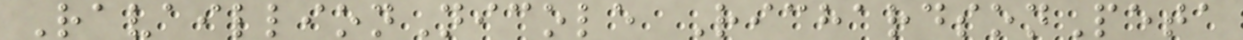RavaillionNicole RichardsonPeta
